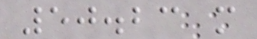50.23 m
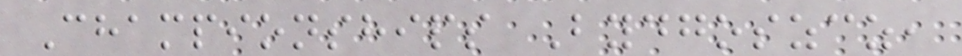Championships Bydgoszcz,
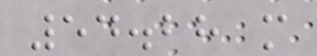54.28 m
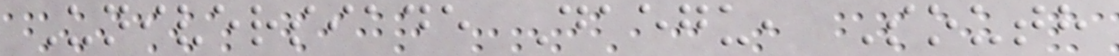Universiade Daegu, South
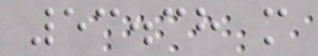53.38 m
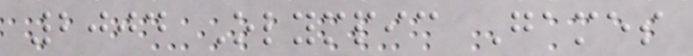2004 Olympic Games
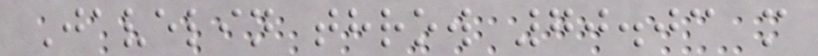Javelin throw 70.03 m
